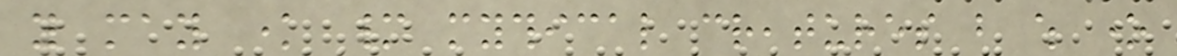you may know many mythical creatures but which one
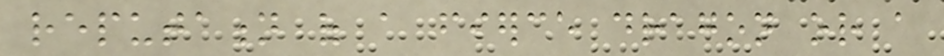reputation of a fierce dragon or a
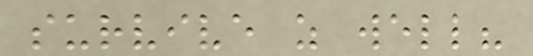survive as well?
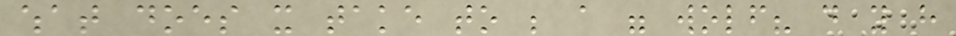what does it take to be a were wolf? do you have
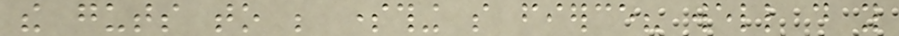the guts to be something so fierce? well do you
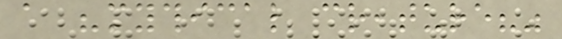a "mythical creature?"
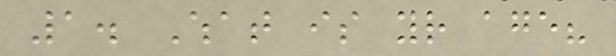1. What is your age?
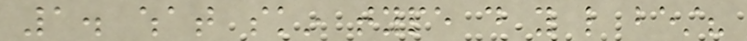1. what skin type do you like best?
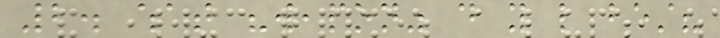2. what "weapon" do you like best?
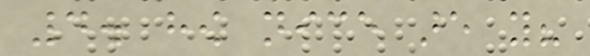4. how nice are you?
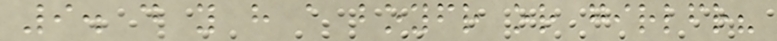9. do you have a boyfriend or girlfriend?
